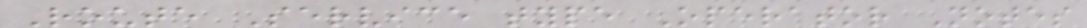Route Service type Operator Notes
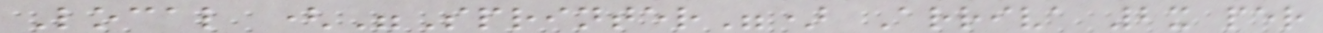Local ("Sprinter") Arriva 2x per
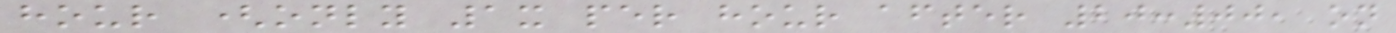hour (only 1x per hour after 20:00, on
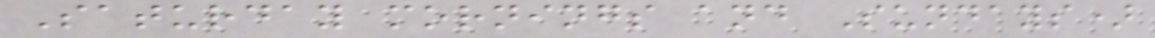Saturday mornings and Sundays)
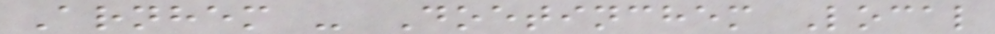Arnhem - Doetinchem Local
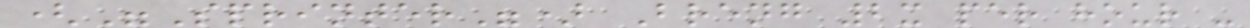("Sprinter") Breng 2x per hour -
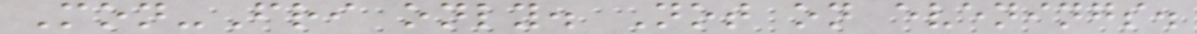Mon-Fri only. Not on evenings.
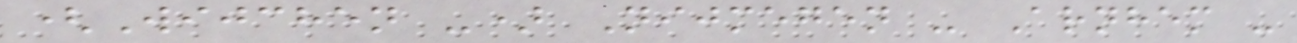(Wijchen -) Nijmegen - Arnhem -
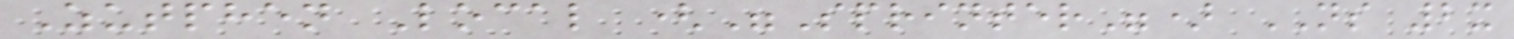Zutphen Local ("Sprinter") NS 2x
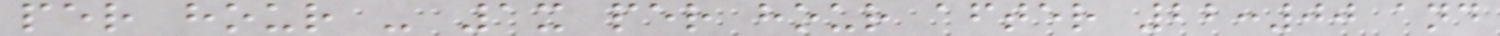per hour - 1x per hour after 22:00 and
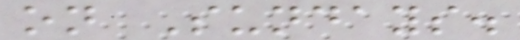on Sundays.
